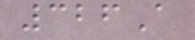326A
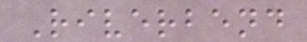Riverbend
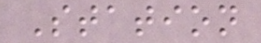Station
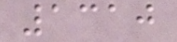1310
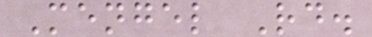Mengel Rd.
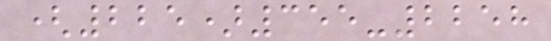(225)355-2258
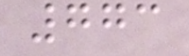773
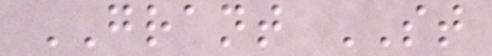GRANT ST
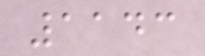1143
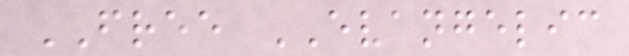FREE EVANGELIC
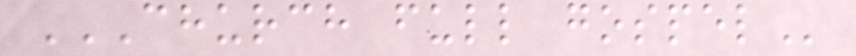CHURCH FULL GOSPEL
